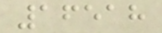16518
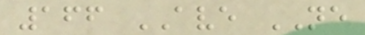166 AVE NE
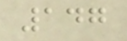147
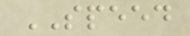SPEED
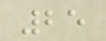25
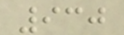930
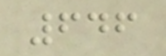646
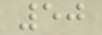50
